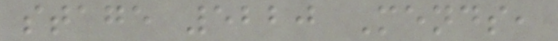stage 5220 Mends,
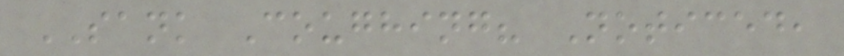SANK Coughing? Noticed,
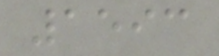1593
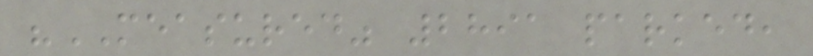"MEASURED" 2891 parked,
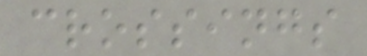crossings
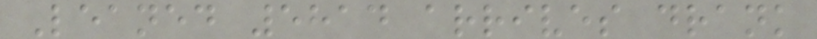Leaned 5814 arrives drank
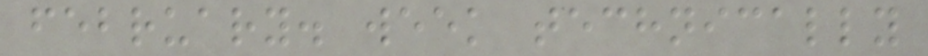february. week technically
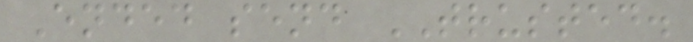Ended send TRUSTED.
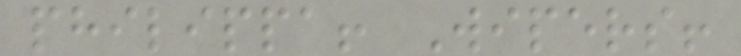philippa! Wipers!
